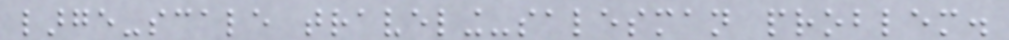large-scale traveling-salesman problem.
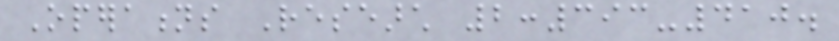Operations Research 2:393-410.
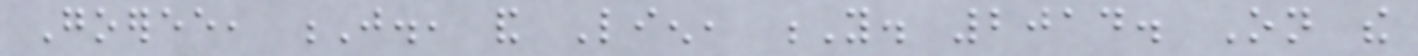Goeree, J., and Lien, Y. 2014. On the
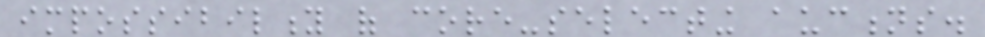impossibility of core-selecting auctions.
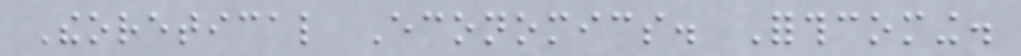Theoretical Economics. Forthcoming.
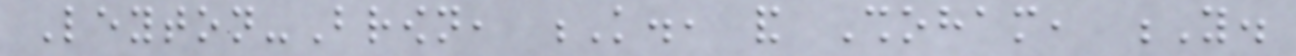Leyton-Brown, K., and Shoham, Y.
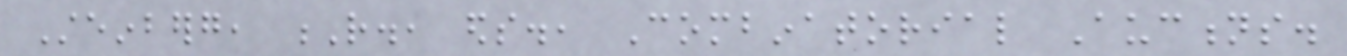Steinberg, R., eds., Combinatorial Auctions.
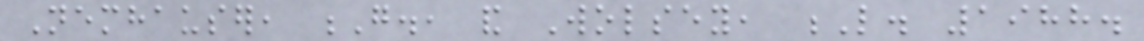Nemhauser, G., and Wolsey, L. 1988.
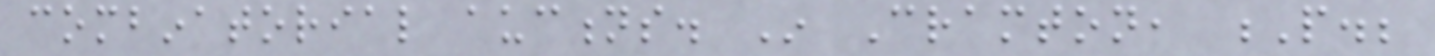combinatorial auctions. In Cramton, P.;
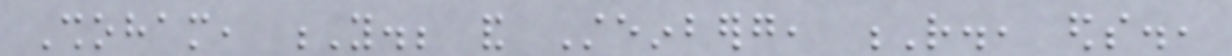Shoham, Y.; and Steinberg, R., eds.,
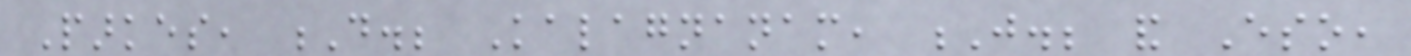Parkes, D.; Kalagnanam, J.; and Eso,
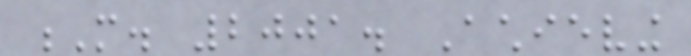M. 2001. Achieving
